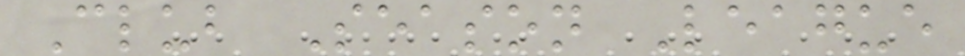Club Season League
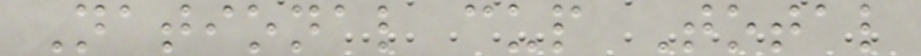National cup Total
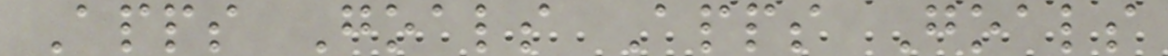Apps Goals Apps Goals
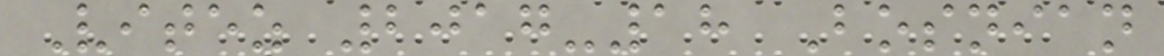Vitez 2017-18 Bosnian
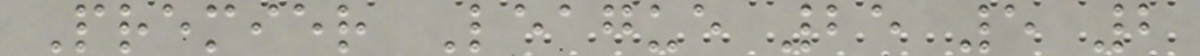Premier League 25 5 2
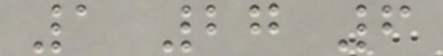1 27 6
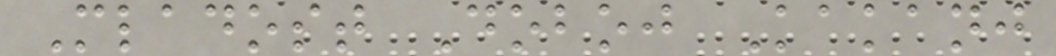Mladost Doboj Kakanj
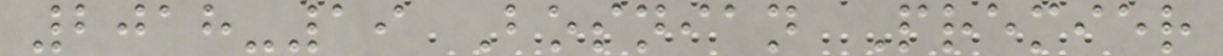2018-19 Bosnian Premier
